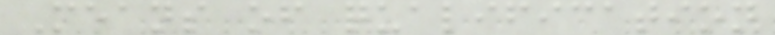Means of qualification
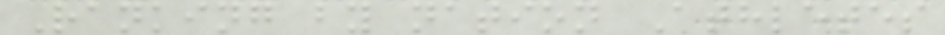Ranking by nation Athletes
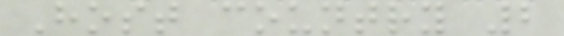Host country 2
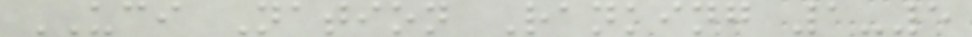UCI Nation Ranking 1-5
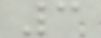3
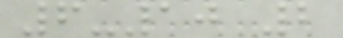6-10 2
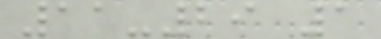11-29 1
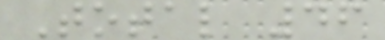Total 46
